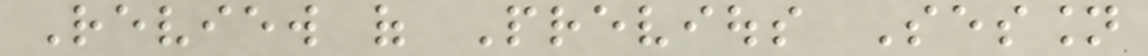Review of Previous Session
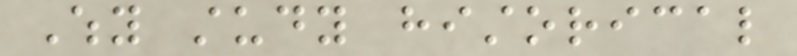Why study historical
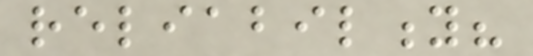reliability?
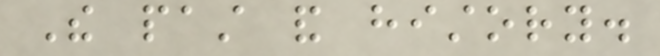The past and history.
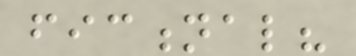fictional?
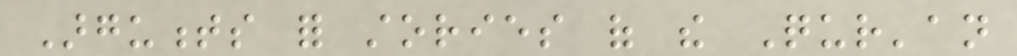Arguments for stories of the Qur'an
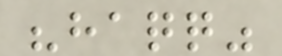"haqq"
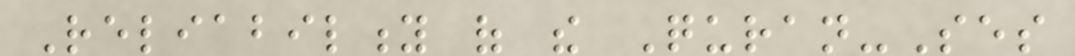Reliability of the Quran-Ses
